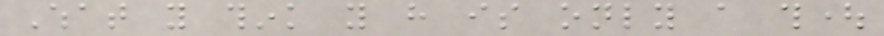What you think you have is only a thought
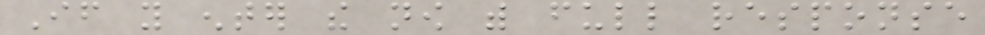If you enter the now with full response
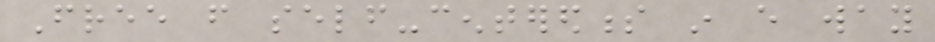Free from self-centeredness in every way
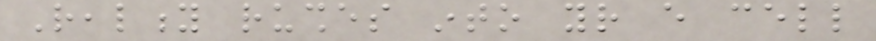Reality rushes into your every cell
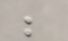be
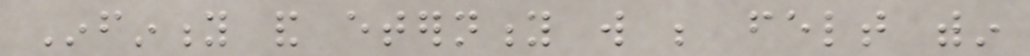Infinity and eternity will be felt within
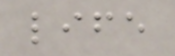life
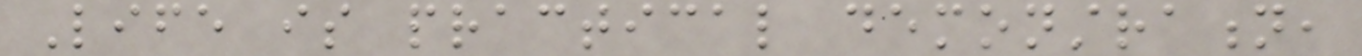Life is practical demonstration,
